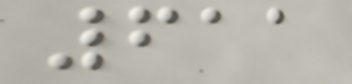611
